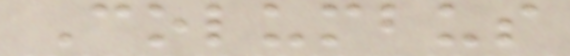Columbus
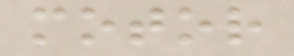motor
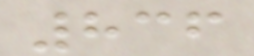836
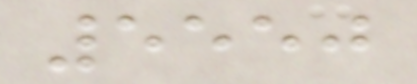5550
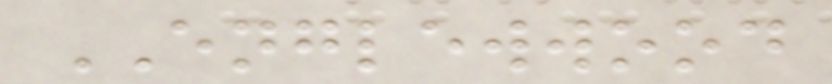ENGLEWWOOD
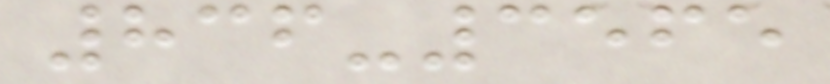836-3565
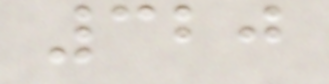320
